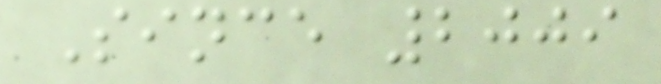Since 2009
